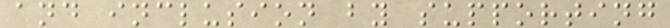and inclusion by supporting
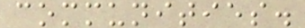communities.
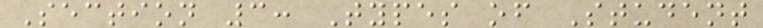Section 3: Types of Student
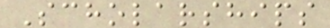Scholarships
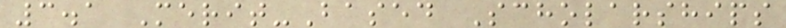3.1 Merit-Based Scholarships
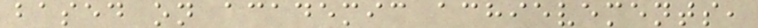based on academic achievements,
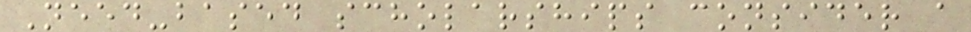Need-based scholarships consider a
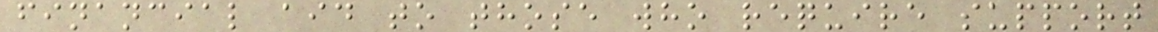financial aid to those who require support
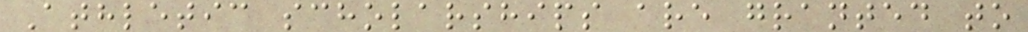Athletic scholarships are granted to
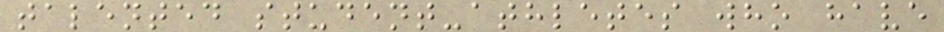talented student-athletes who have
